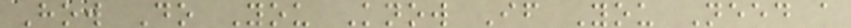How Do You Know If You Need a
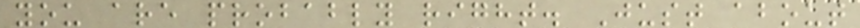you are probably right. Just about
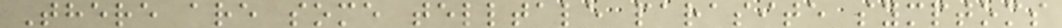There are some telltale parasite symptoms
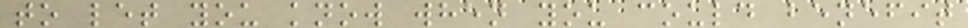to let you know when you could benefit
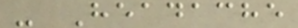- Headache
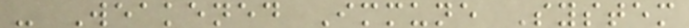- Weakened Immune System
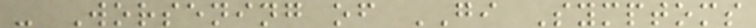- Worsening of GI Symptoms
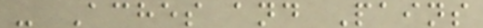- Aches and Pains
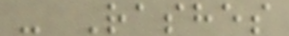- Rashes
